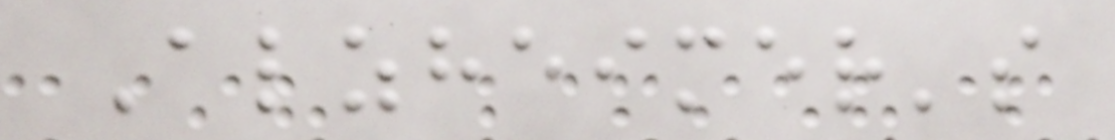Alzheimer's
